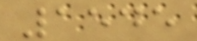1545
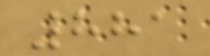881
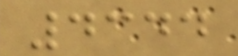4344
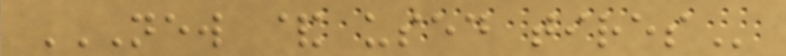NEW & USED TIRES
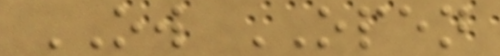OW OPEN
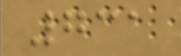731
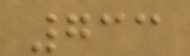733
